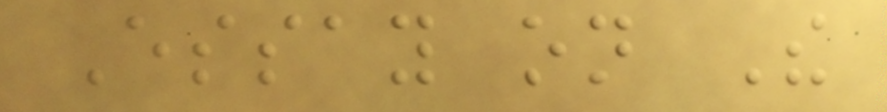Essay on The
